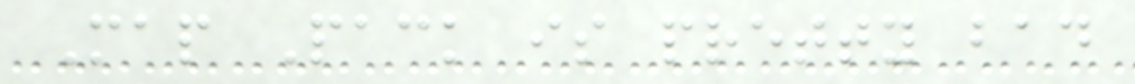Map Pack is pretty bad
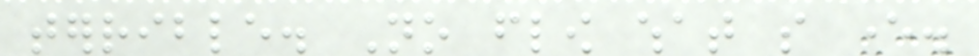terrible. No flow what so ever.
